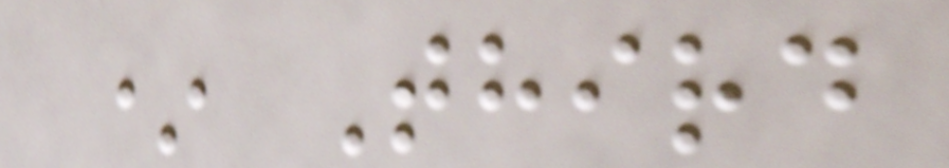* Third
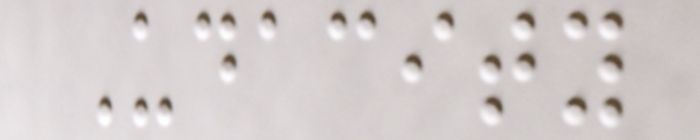Udacity
